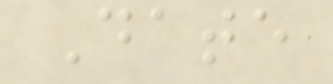Date
